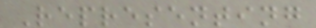Representing
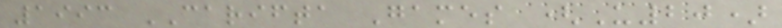1993 CARIFTA Games (U20)
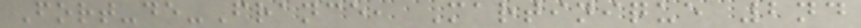Fort-de-France, Martinique 2nd
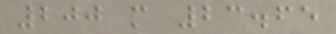200 m 23.65
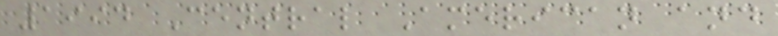1994 Central American and
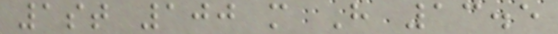1st 100 m H 13.5
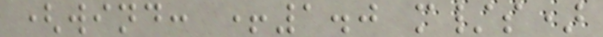(wind: +1.0 m/s)
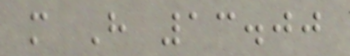m H 13.00
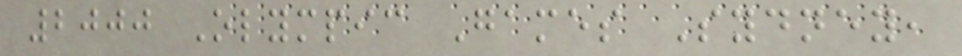2000 Olympic Games Sydney,
